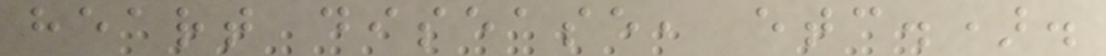heart disease, etc.).
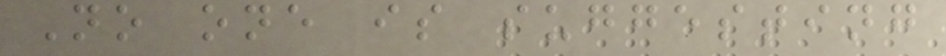No one is suggesting
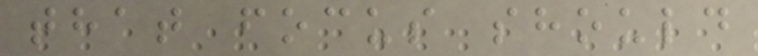that focus should
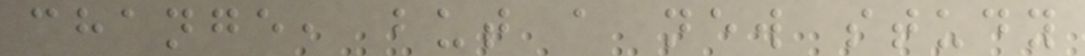change, but a new study
